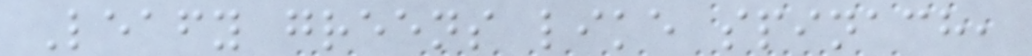Leafy greens like spinach,
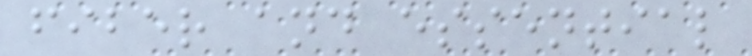fiber and essential
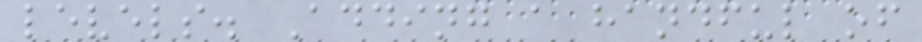levels. Adding a handful of
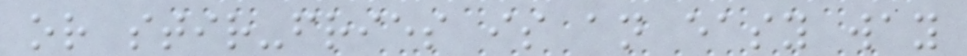or stir-fries is an easy way
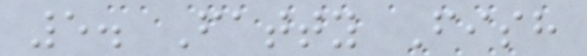5. Fatty Fish
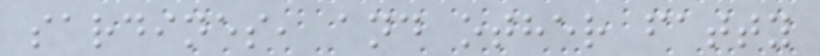sardines, and other fatty
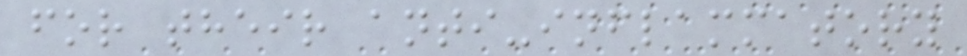for their anti-inflammatory
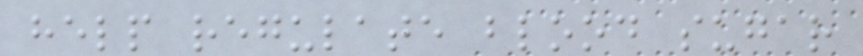help regulate blood sugar
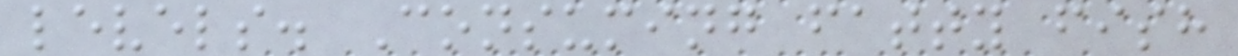levels. Consuming fatty fish
